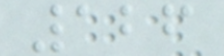126
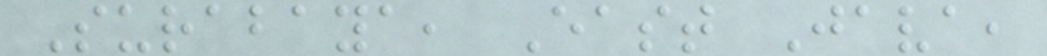Surabaya, East Java,
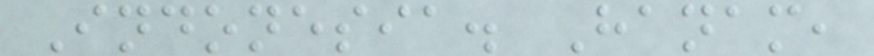Indonesia. Hanam,
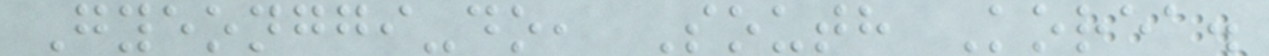Gyeonggi-do, South Korea.
